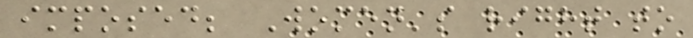imposed; Women's right to
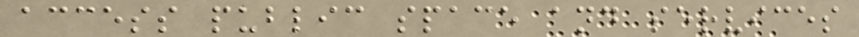access public space and services
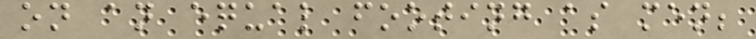on an equal footing as men;
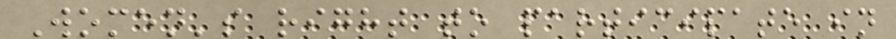Women's right to participate in
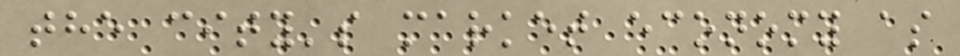the city's market economy as
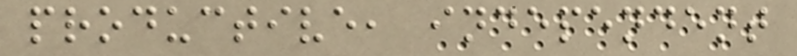productive, independent
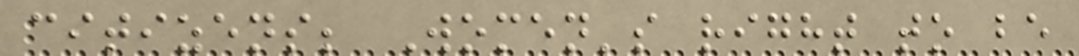citizens; Women's right to be
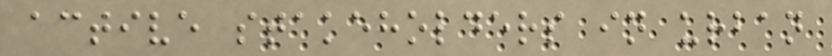active stakeholders in urban
